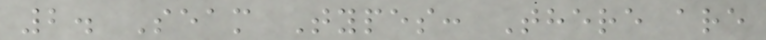2. Seam Types: There are
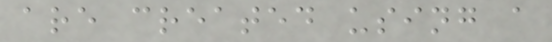are created using a
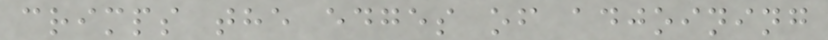crimps the edges of adjoining
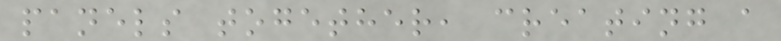panels together, creating a
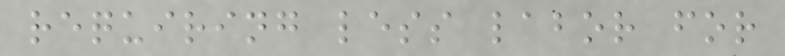requiring less labor for
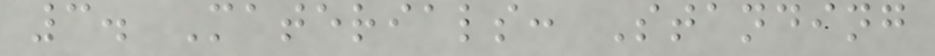3. Materials: Standing
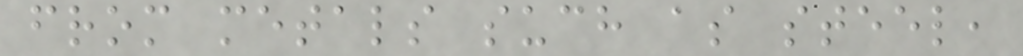from metals such as steel,
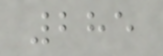285
